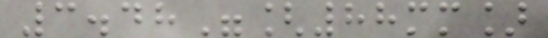3.48"[88mm]
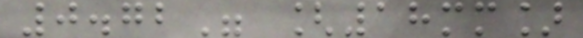0.72" [18mm]
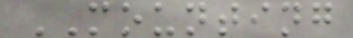MOUNTING
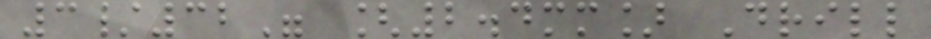3/32" [2.4mm] Drill
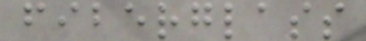fiberglass
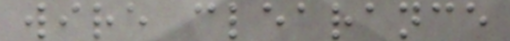wire clearance
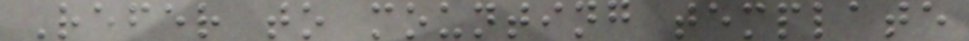Refer to mounting template
